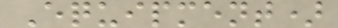Equipment)
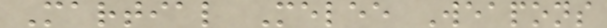Martial Melee Weapons
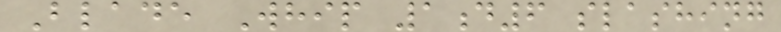Blade Whip 1d6 slashing
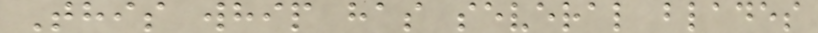This whip has several blades
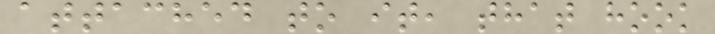attached to it, that hook
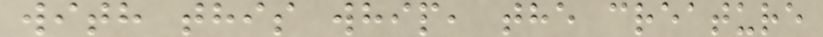with this whip, the creature
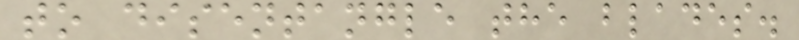to disentangle the blades.
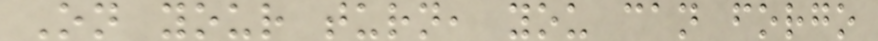On your turn, you can forgo
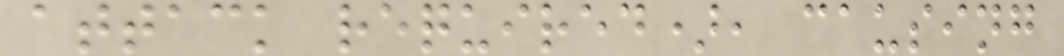attack required), causing
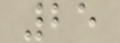25
